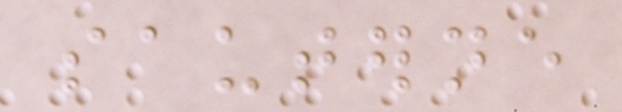sauterne
